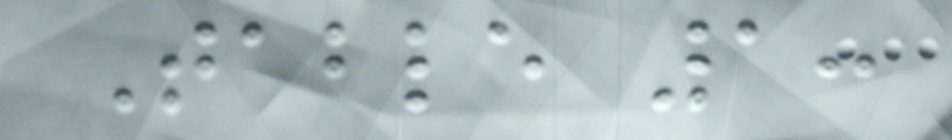Table 1:
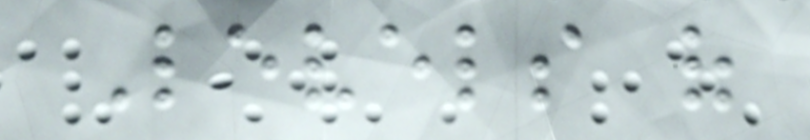Levels of
